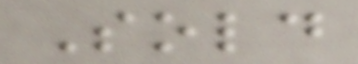Sold
